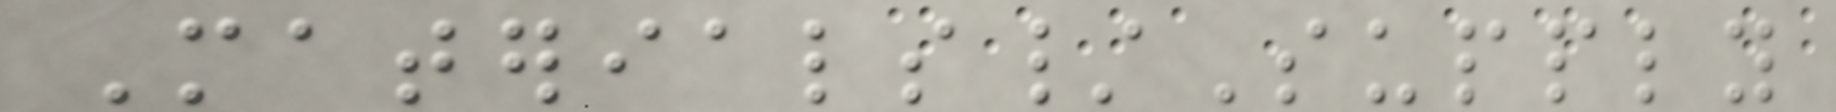Materials/Supply
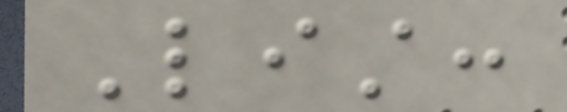List:
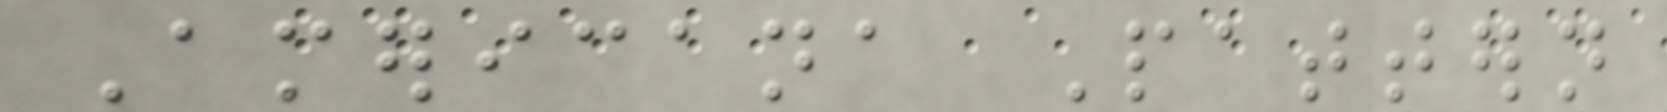Americana Pattern
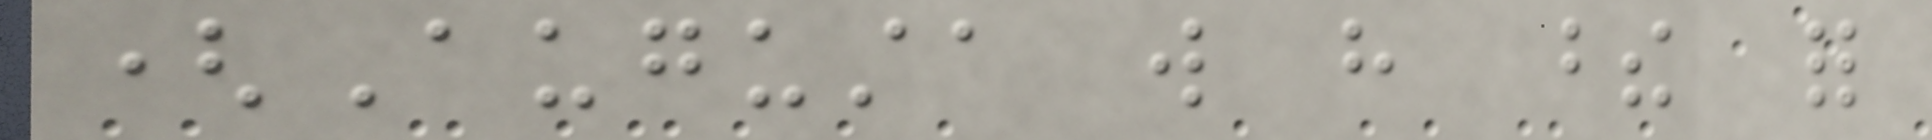(Augusta will have these for
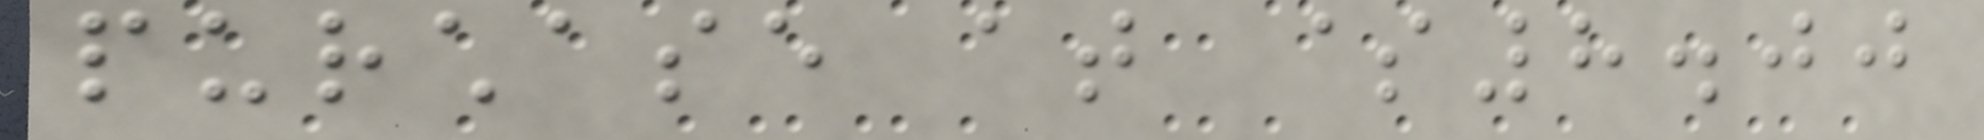purchase at $8.00
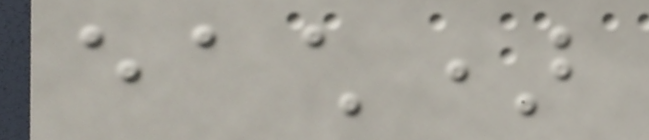each)
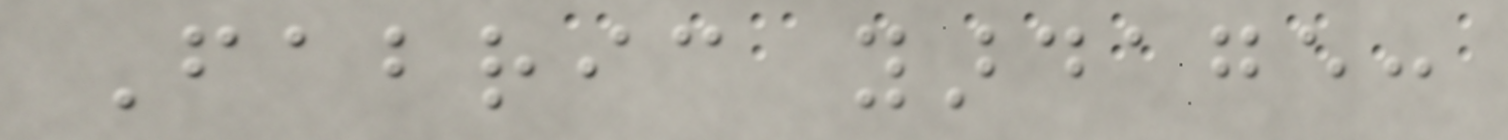Fabric yardage:
